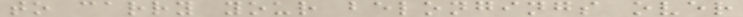to carry your belongings over
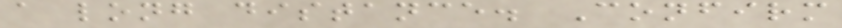a long distance. Confirm
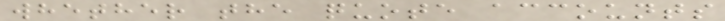whether the quote accounts
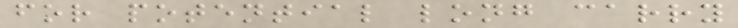for potential long carry
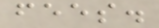fees.
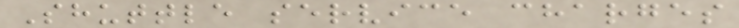Shuttle service charges
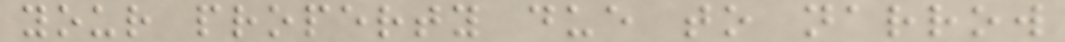your property due to narrow
